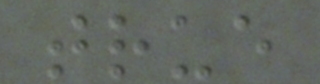true
